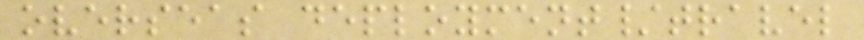overseas deployment/travel
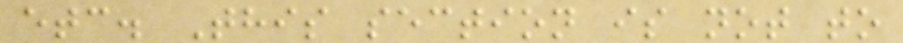etc. This section is not to
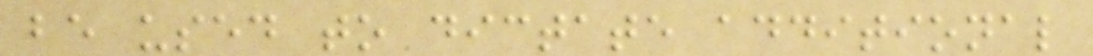be used to dictate additional
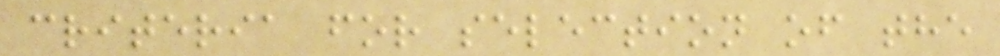criteria for selection of the
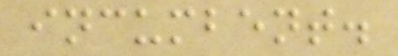incumbent.
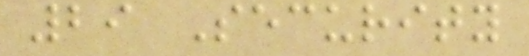29 Security
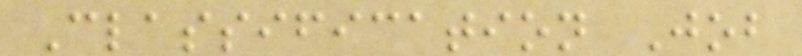Classification Job
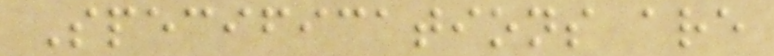Specifications are
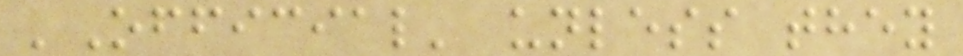'Official' unless they
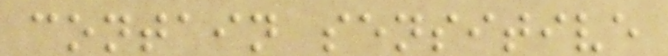contain sensitive
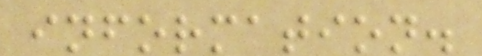information.
